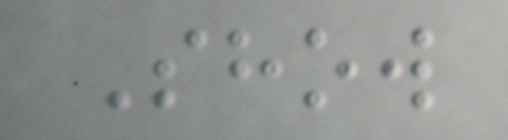Show
